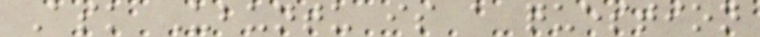Ask Ubuntu is a question
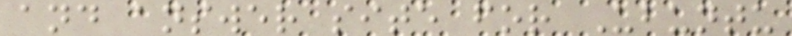and answer site for Ubuntu
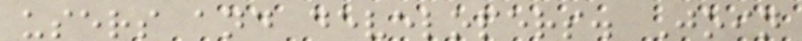users and developers. Join
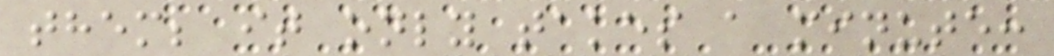them; it only takes a minute:
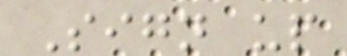Sign up
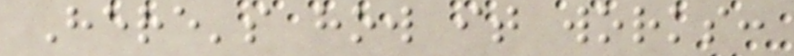Here's how it works:
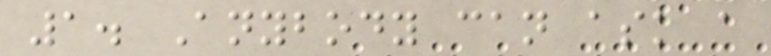1. Anybody can ask a
